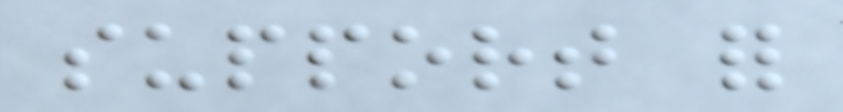support for
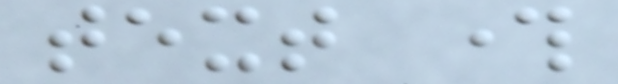text through
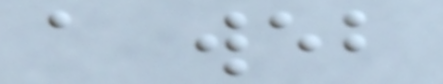a web
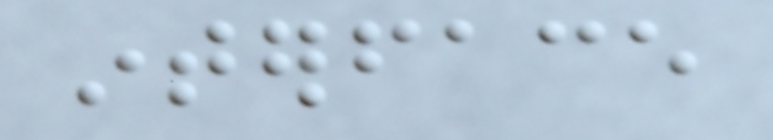interface
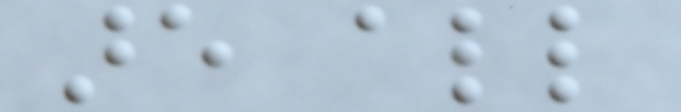are all
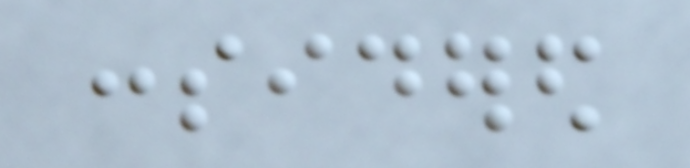considered
